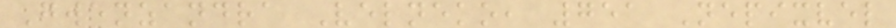Gwenzandra Velneko, 751 Nepixvel
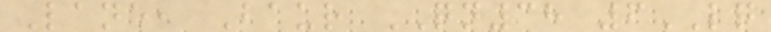Lane, Baur QN38 6LQ
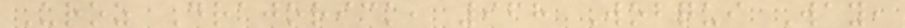Uroz Drajorick, 968 Wobqui Way,
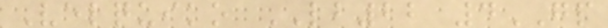Velquiko LB22 4GP
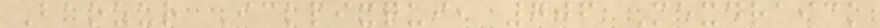Baozur Ickpixqui, 706 Mexdraick
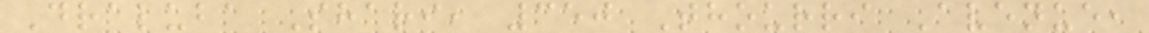Draluba Shari, 350 Thourri Avenue,
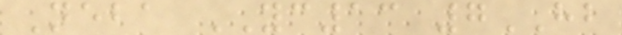Neba YC13 7HB
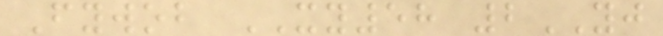Fywob XY58 2YJ
